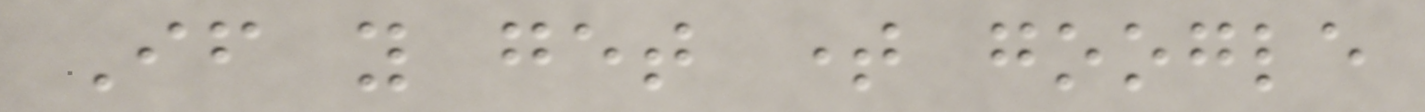If you get time google
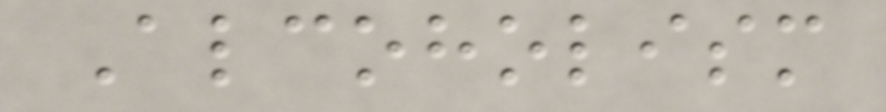Alcoholism
